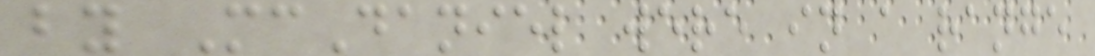by McDaniel were in a range
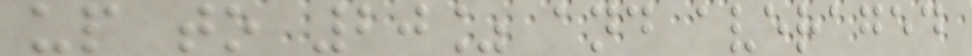up to 20% and averaged
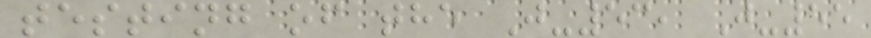testing of the J-53, J-55
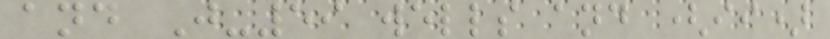and J-59 wells and (ii)
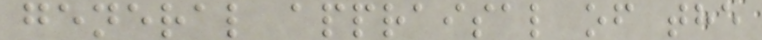general appraisal of the
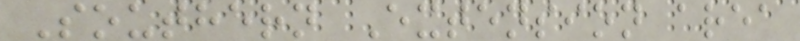Southern Extension area
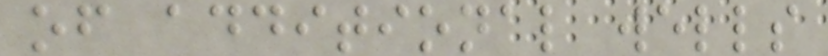of additional wells
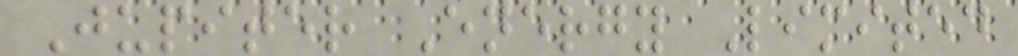Jupiter Energy Limited
